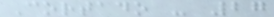Cortado - 27
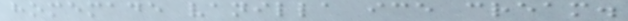homemade vanilla ice cream.
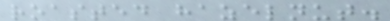roasted hazelnut.
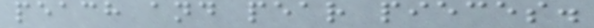peach and pear pieces.
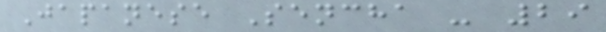Japanese Sencha - 29
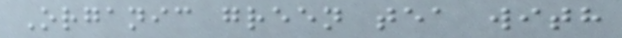Organic green tea with
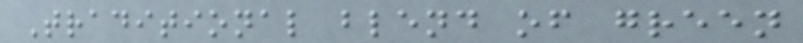Traditional blend of green
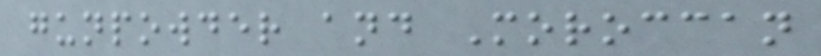gunpowder and Moroccan
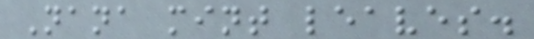Nana mint leaves.
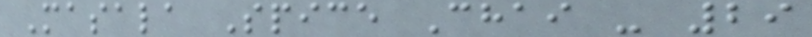Masala Spice Chai - 29
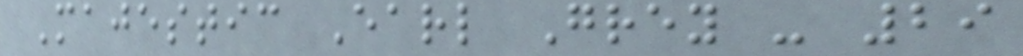Majestic Earl Grey - 29
